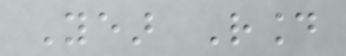Year Round
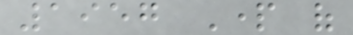1957 Part of
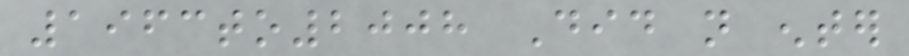1963to2008 Did not enter
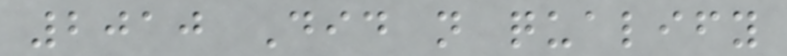2010 Did not qualify
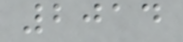2014
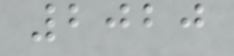2020
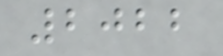2022
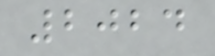2024
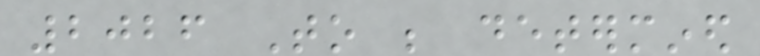2026 To be determined
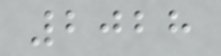2028
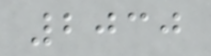2030
